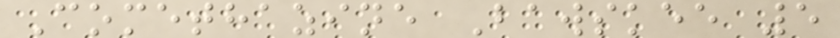Comethazine Bawskee 5
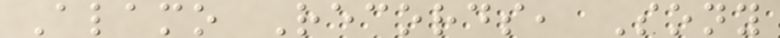Alamo Records, Sony
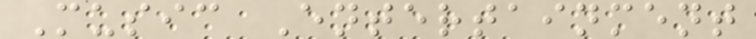Music Entertainment
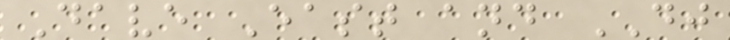Dave East and DJ
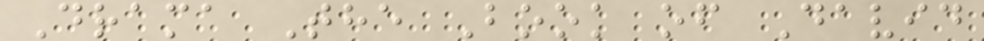Drama The Book of David
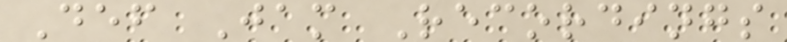Def Jam Recordings
